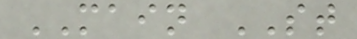MAIN ST
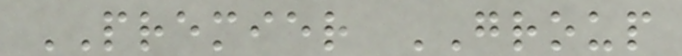PREMIER GROUP
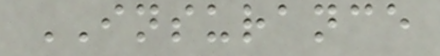INSURANCE
